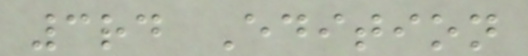3rd Edition
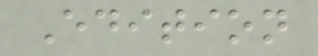Edition
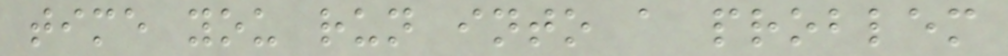time you run into a problem
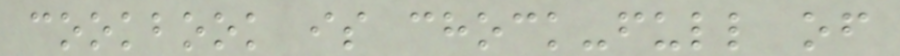cookbook is chock-full of
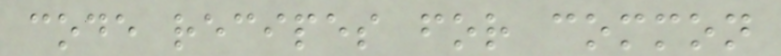code recipes for common
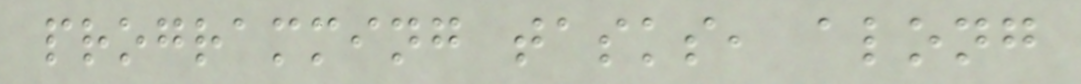programming tasks, along
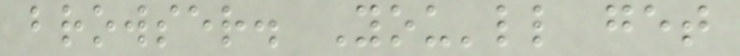browser. You'll get
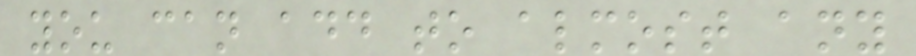you can add to almost any
